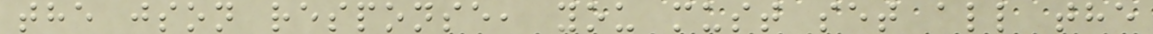the json response, you must set all the
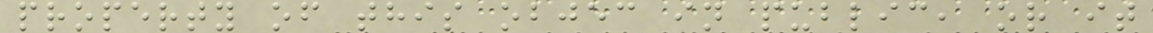property of this objec in public, or it
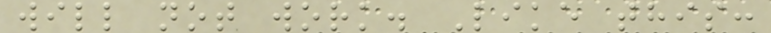will not work. Like this:
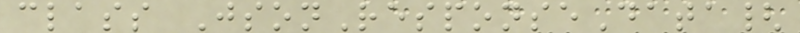class JsonResponseData{
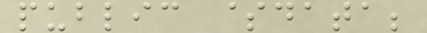public $data;
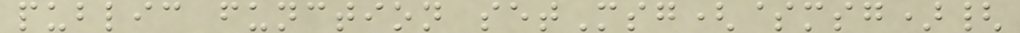public function setMsg($msg){
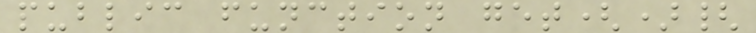public function get(){
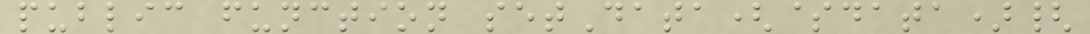public function setData($data){
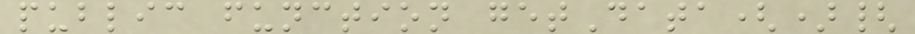public function getData(){
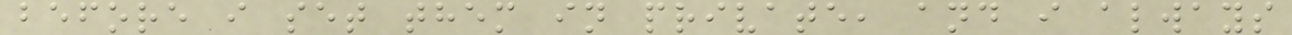before i set them in private, and i always
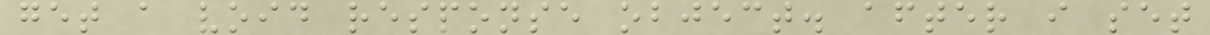get a void response object. after i set
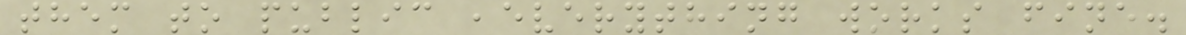them to public ,everything works fine.
